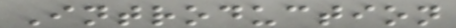Introduction
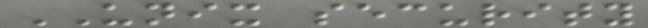UNIX security
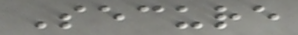Secure
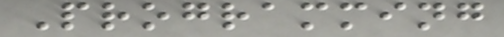Programming
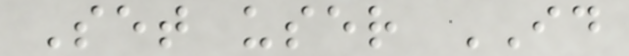Set user ID
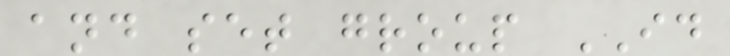and set group ID
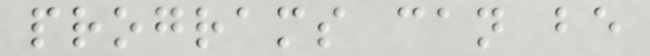programs can be
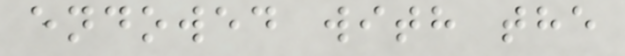endowed with the
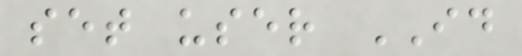set user ID
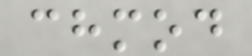chmod
